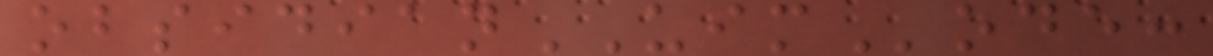obsidianUIMode:
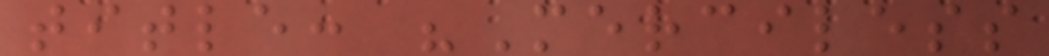title: "Merciless
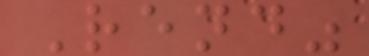Rend"
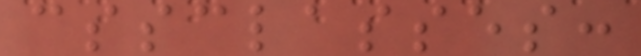cssclasses:
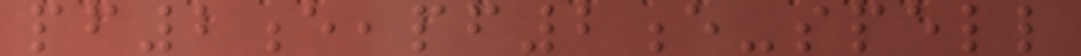pf2e,pf2e-spell
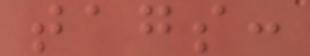tags:
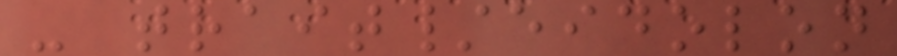- trait/eidolon
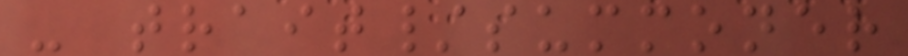- trait/summoner
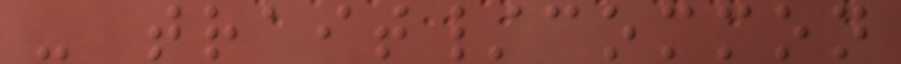- trait/common
